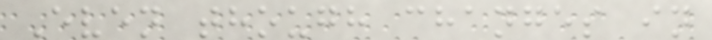Even though changes in
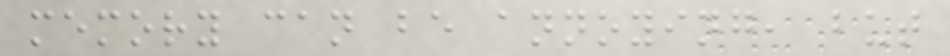memory can be annoying, but
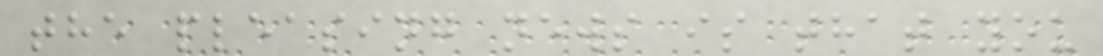the pleasing news is that you
